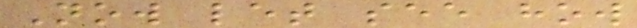Now let see how
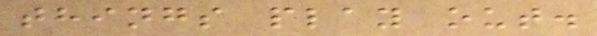things play out.
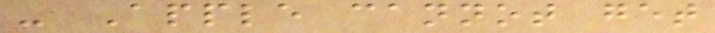- Apple cannot get
